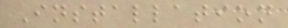Installation
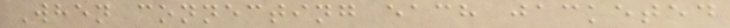When connecting each jacketed
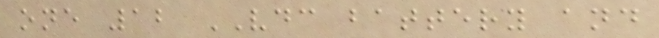one 12 VDC battery and
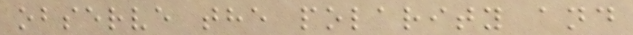observe the polarity and
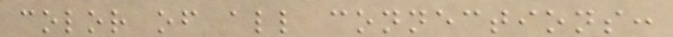color of all connections:
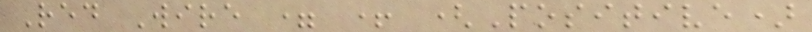Red Wire = + (Positive)
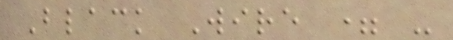Black Wire = -
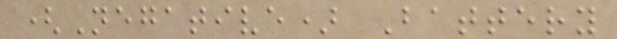(Negative) Battery
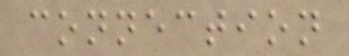connection
